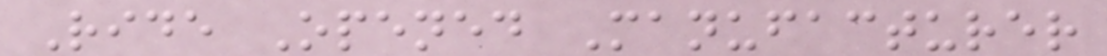Ride Opened Manufacturer
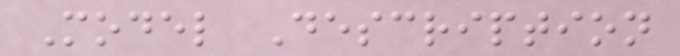Model Description
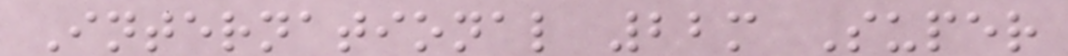International 22m Super
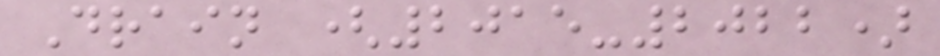Drain (2015-2022)
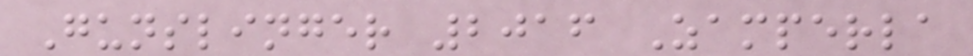Gunslinger 2016 Zamperla
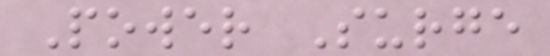Power Surge
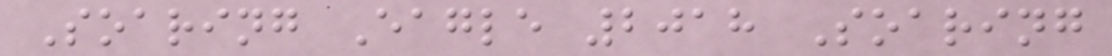Soaring Eagle 2018 Soaring
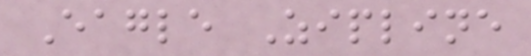Eagle Zipline
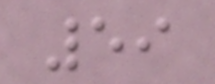59
